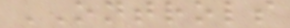ONTROLS
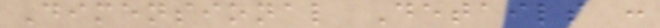Dimensional Details :
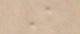A
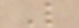L
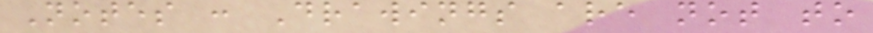Notes : Drawings are not to
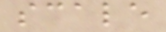scale
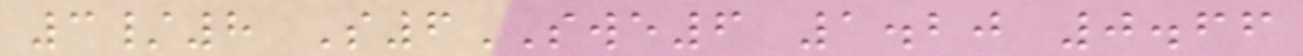3/8 S6SWE6 1.20 0.66
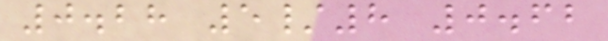0.28 5/8 0.62
